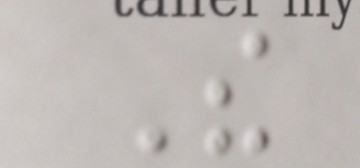The
